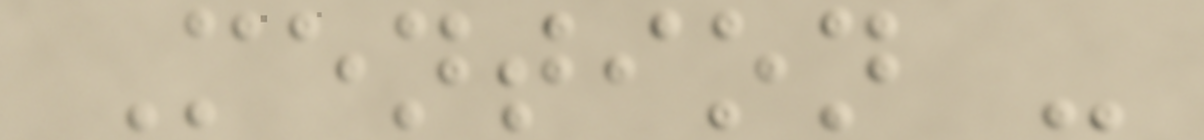Mention -
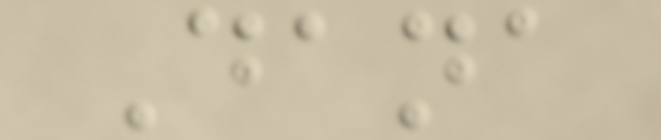Dana
